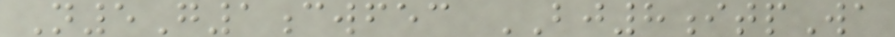N5G1cwfec BJ8itpWa
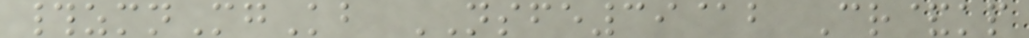#zmnMgKb NSFE39@b Cr&kp
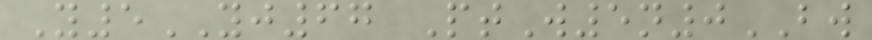Y5YJ67 PtW5n0BW
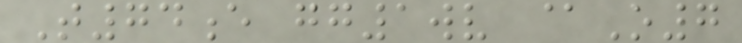T74e gg1wv @O7
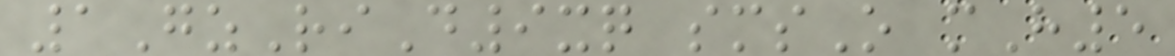1GzRiD9xq smsO mH5
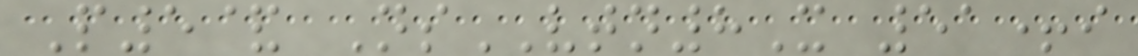P5& NsVTN8X 51+i
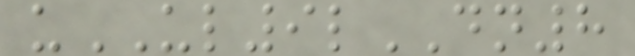uUL9lDN8
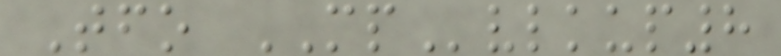Tfo MPvlkup8
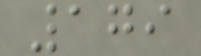179
